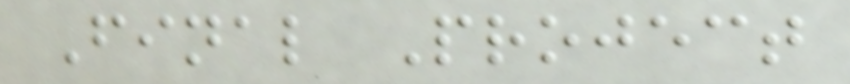Final Project
